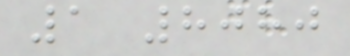1 8080
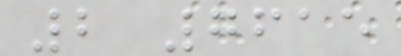2 7615
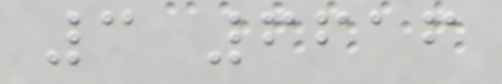3 6616
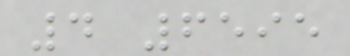4 6595
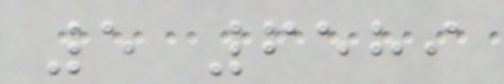5 6589
